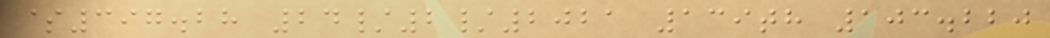$397.28 24/2/2021 139th 103.220
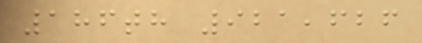186th 921,626
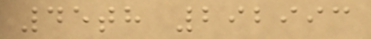45th 292993
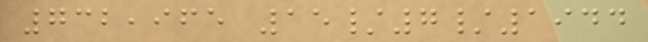732,965 15/7/1944
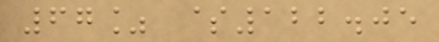67% $122.05
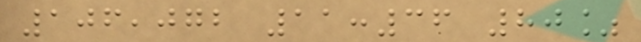106,072 11:36 80%
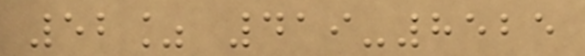52% 419-8525
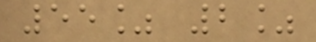55% 2%
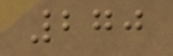270
